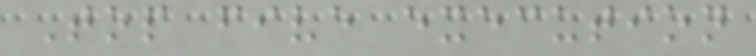Top five execution
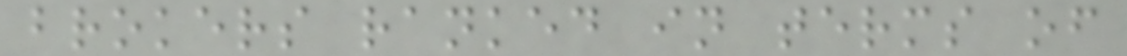brokers ranked in terms of
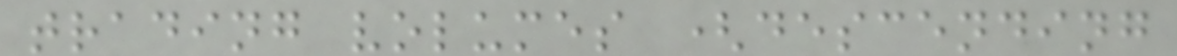trading volumes (descending
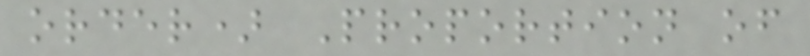order) Proportion of
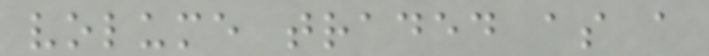volume traded as a
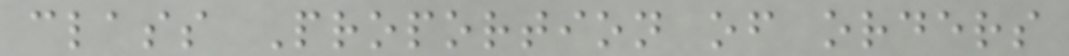class Proportion of orders
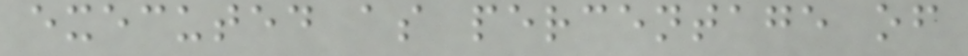executed as percentage of
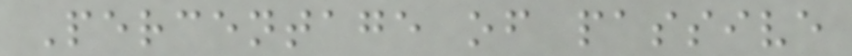Percentage of passive
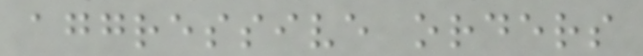aggressive orders
